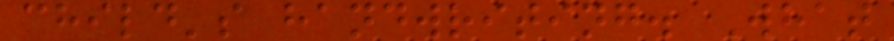child's handwriting. What
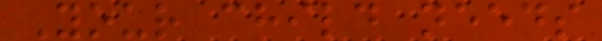Your child needs
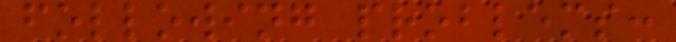following problems:
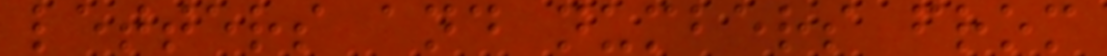letters and numbers from
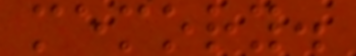memory.
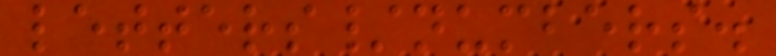letters/numbers.
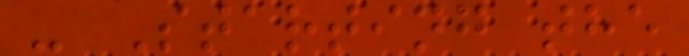- Starting the
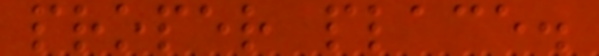proper place.
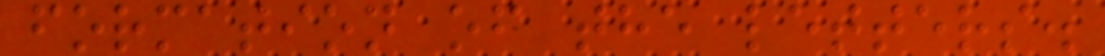formation of the letters.
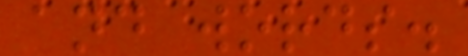and words.
